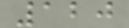120
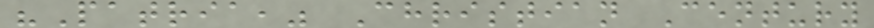"Patria," Christian Century
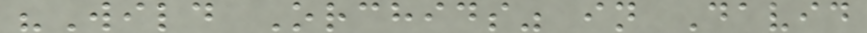"Wild Orchids" in David
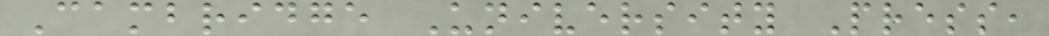Cambridge University Press,
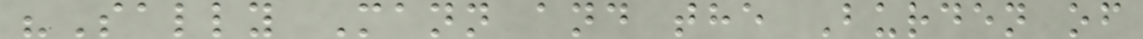"Sally Mann and the Burden of
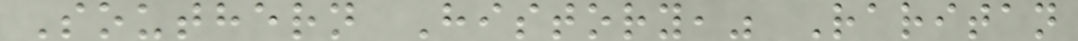Southern History," Raritan
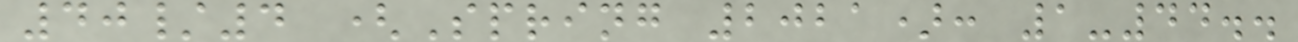40/4 (Spring 2021): 1-44..
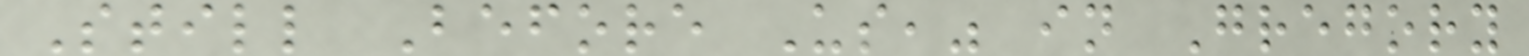Still Before Us," in Gregory
